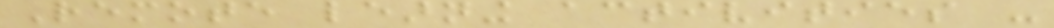Remote learning activities -
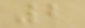2
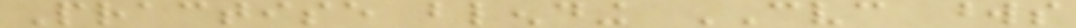Practise blending CVC words
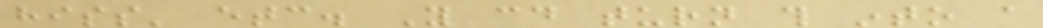hiss' etc. You could turn this into a
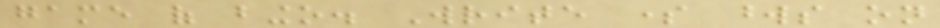game of bingo. Write some words on
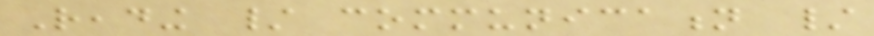Reading / communication /
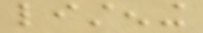listening
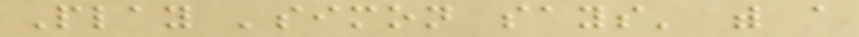Play 'simon says' with a
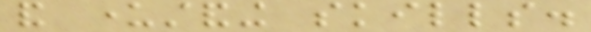and understanding skills.
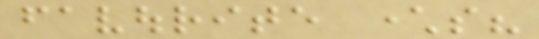favourite characters?
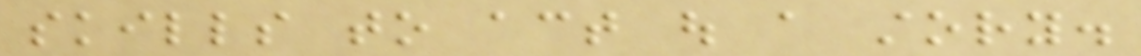skills to act out a story.
